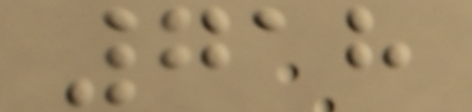718
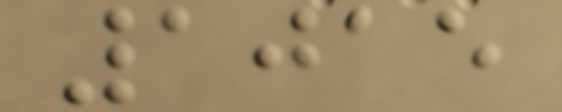1015
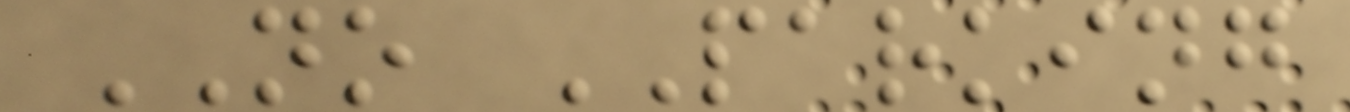NO PARKING
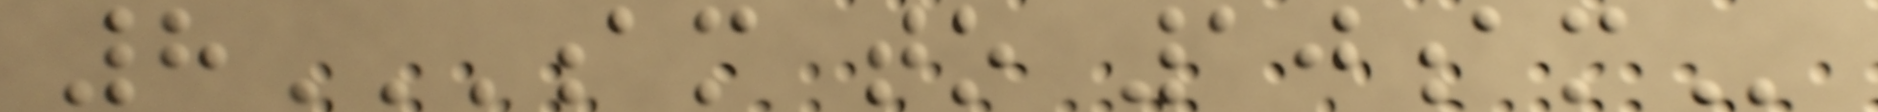8AM TO 10AM
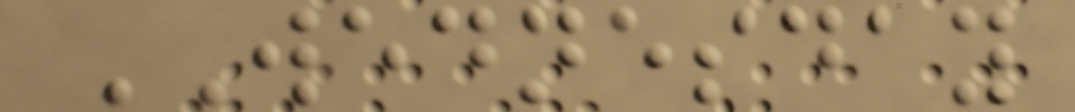WEDNESDAY
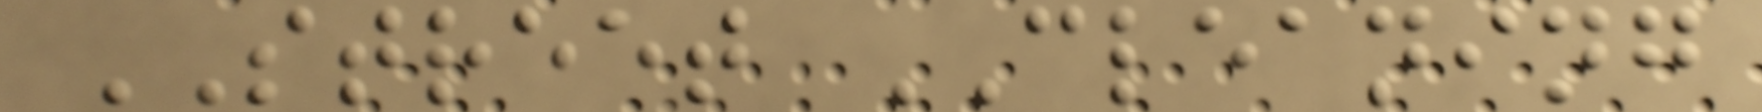STREET CLEANING
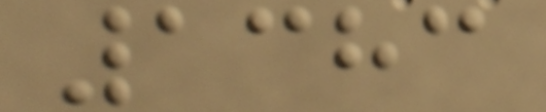1383
